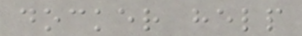docker help
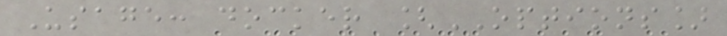Usage: docker [OPTIONS]
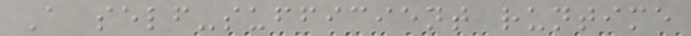A self-sufficient runtime
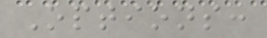Options:
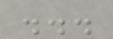...
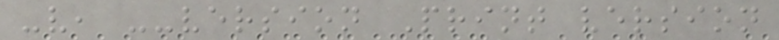-v, --version Print version
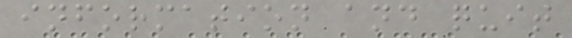information and quit
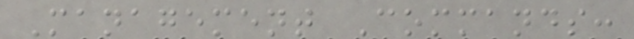Management Commands:
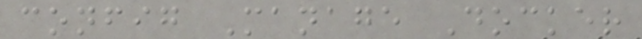config Manage Docker
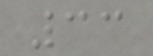33
